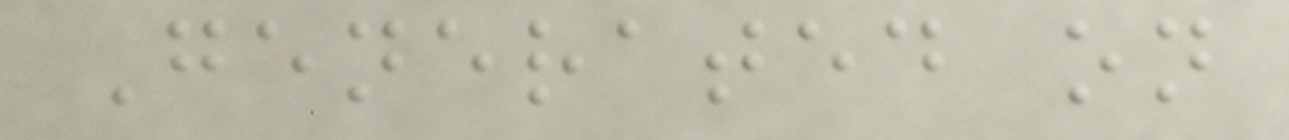Generated on
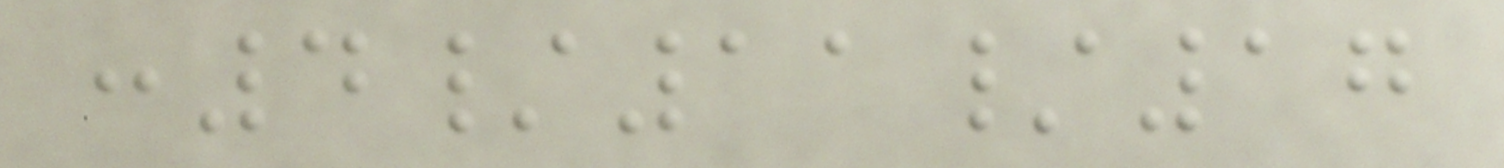:4/11/17
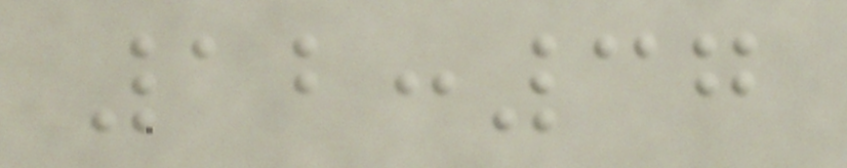12:37
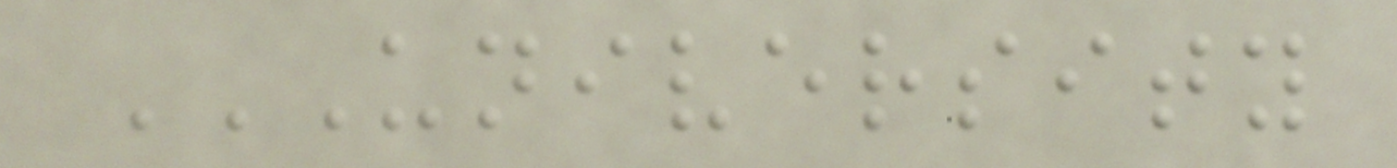UNIVERSITY
